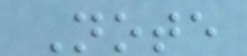Note
